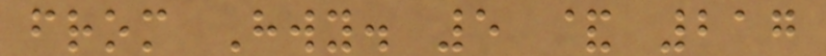from Hwy. 5 & 217
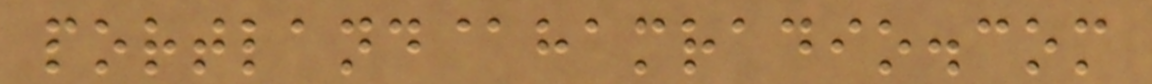portland@hamradio.com
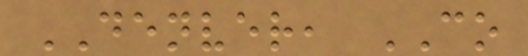DENVER, CO
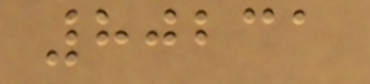80231
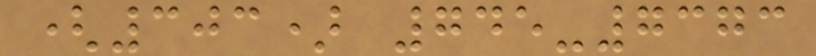(303) 745-7373
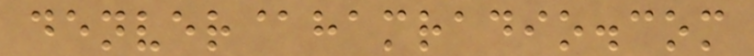denver@hamradio.com
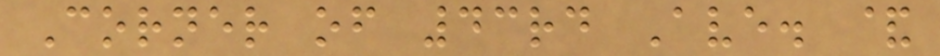Corner of 43rd Ave. &
